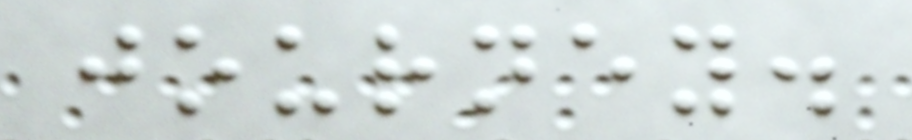journey.
